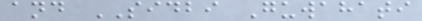and SIDBI Guwahati
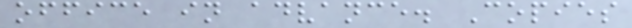office in advance. Copies
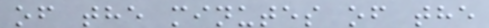of the minutes of the
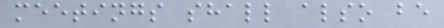meetings shall also be
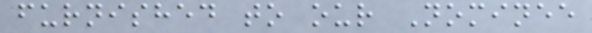furnished to our Nominee
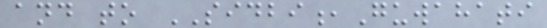and to SIDBI,Guwahati
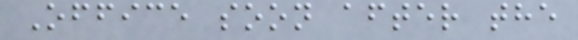Office soon after the
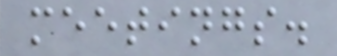meetings.
